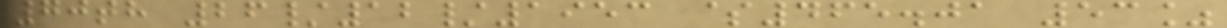70th 26/12/1953 $465.01 53%
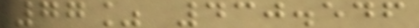77% 430.546
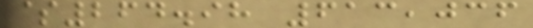$264.98 613,036
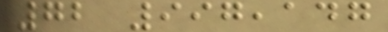72 997,147
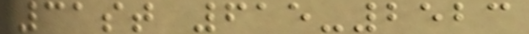31st 615-2523
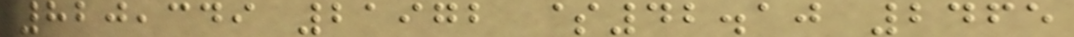820,349 21972 $42.10 2465
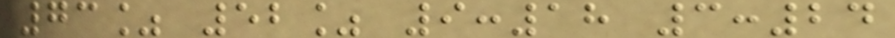73% 52% 9:18 3:24
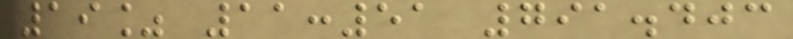19% 11:51 791.403
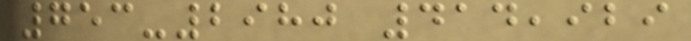753-2980 414,929
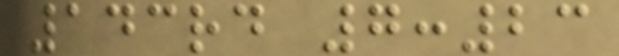143rd 7:23
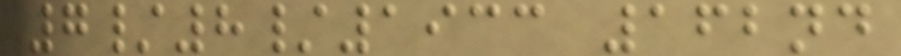7/8/1933 162nd
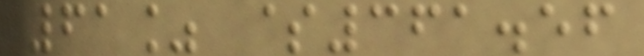61% $361.56
